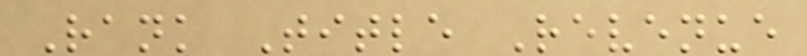Rank Title Revenue
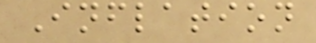Inflation
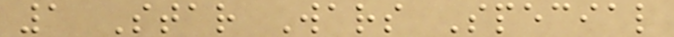1 Star Wars Special
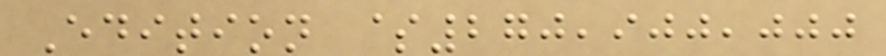Edition $270,900,000
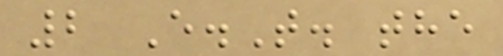2 E.T. the
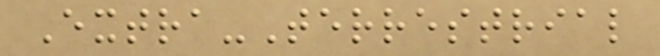Extra-Terrestrial
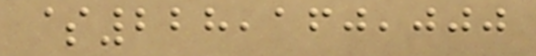$228,160,000
